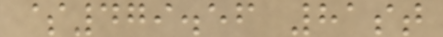$479.56 81st
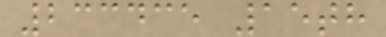233435 15th
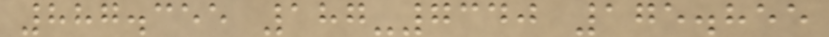887.355 187-7340 175.855
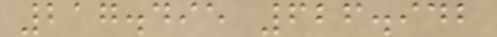217.495 626.942
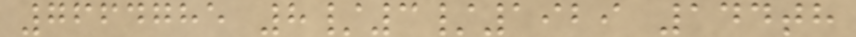7664785 8/3/1929 144th
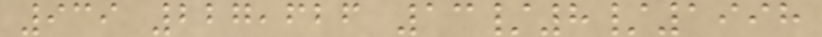939 227,626 13/8/1998
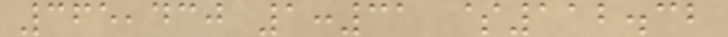365,430 1:31 $112.32
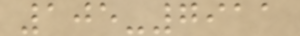105-7911
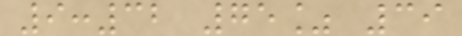9:32 75% 39
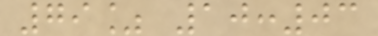79% 10:03
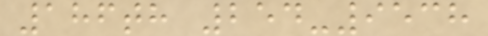186th 254-9538
